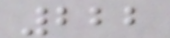222
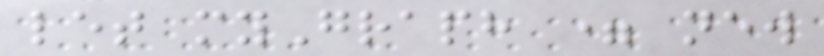let myGraph = new
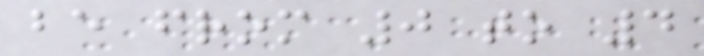be from 0 to 4
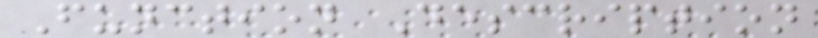Function Description
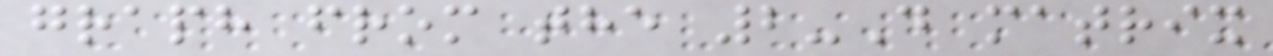graph from the 2-D matrix
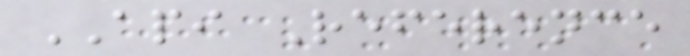API Reference
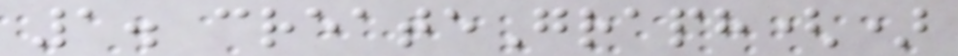1. createGraph()
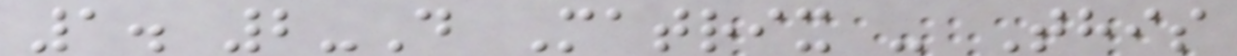1. 2-D Matrix - This
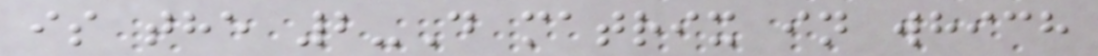is the 2-D matrix in which
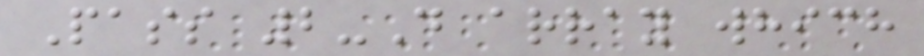Pass 2-D array which
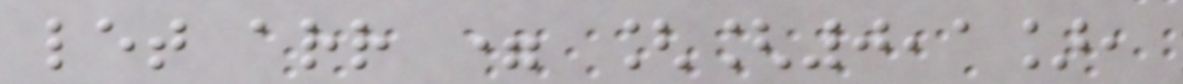let arr = [[0,1],
